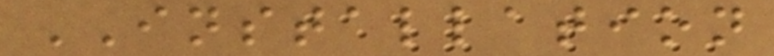INSTALLATION
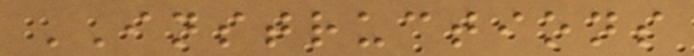INSTRUCTIONS
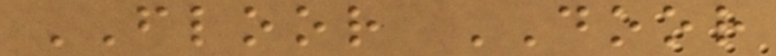FLOOR DOOR
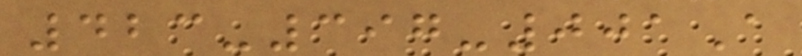423-397-001A
